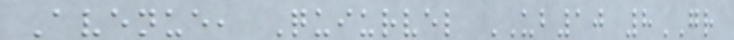Avenue, Quiurvel UB10 8GR
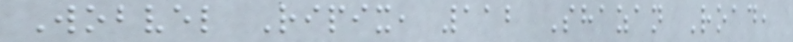Wobvel Ripix, 112 Shazan Road,
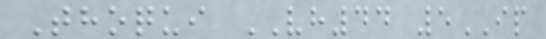Thoqui VH44 5IP
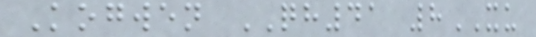Kogwen QH41 8XU
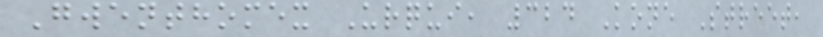Gwenthomex Urqui, 324 Kone Street,
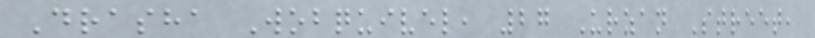Drasha Wobquivel, 27 Urzan Street,
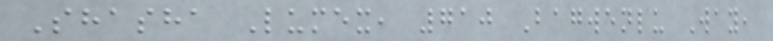Shasha Lumex, 710 Bagwenlu Way,
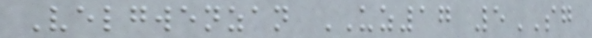Velgwenzan UZ17 5SG
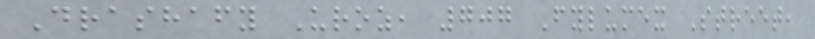Drashafy Uroz, 707 Fylumex Street,
